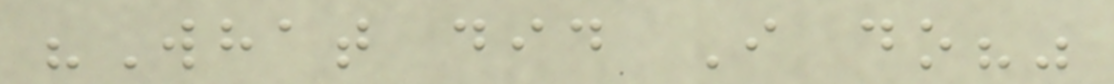"What did I do?"
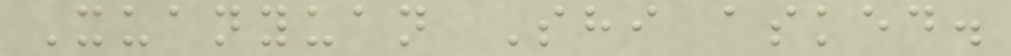Xuanyuan Shi asked.
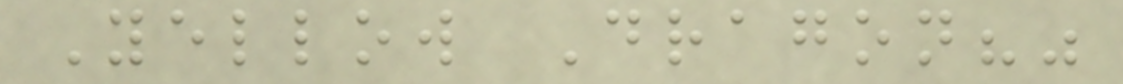Yellow Dragon?"
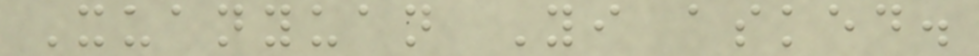Xuanyuan Yi asked.
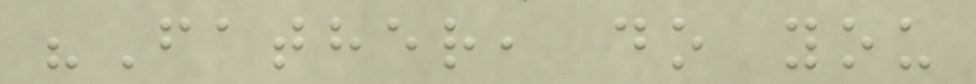"Father, do you
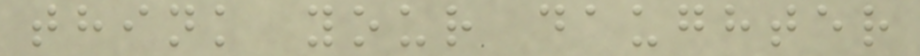think your daughter
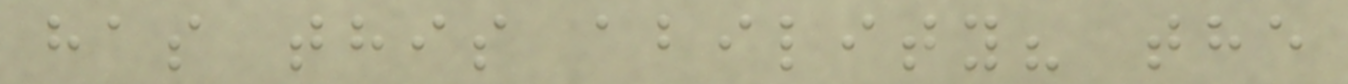has this ability? the
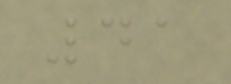41
